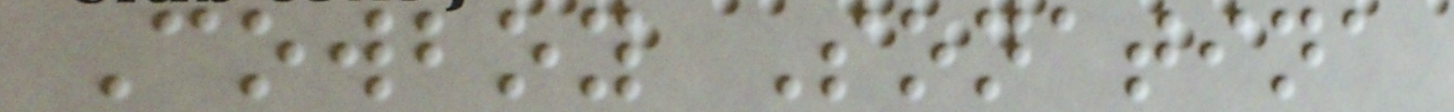Cowboy Sonatina
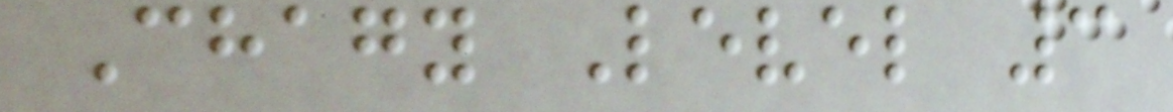Chagy Level 3
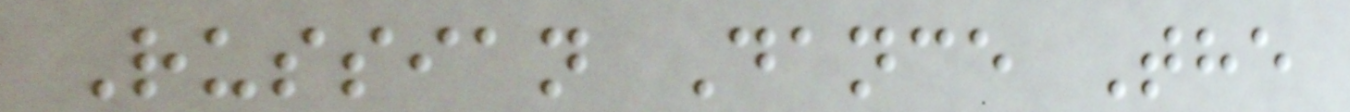Russian Dance The
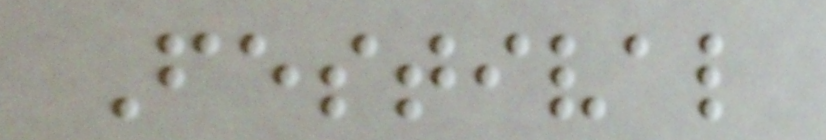Festival
